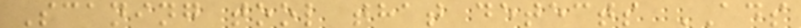Scaning tool that detects ADS
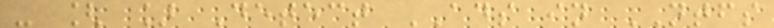- [ ] Detect ADS in NTFS
